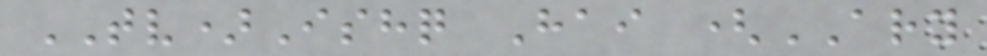TV)Ishq Hai (ARY
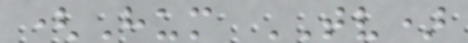(Hum TV)
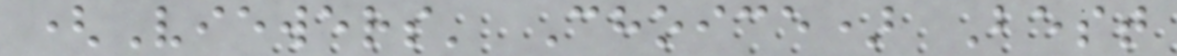(Viewers' Choice) Best
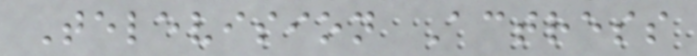Television Actress
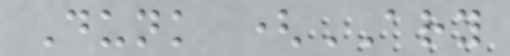Dunk (ARY
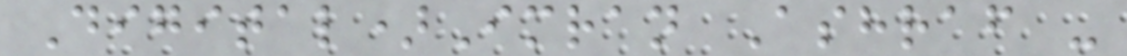Digital)Imran Ashraf -
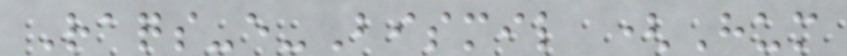Raqs-e-Bismil (Hum
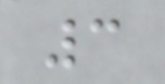3
